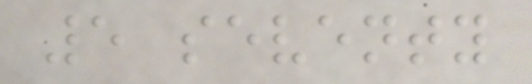5 seventy
